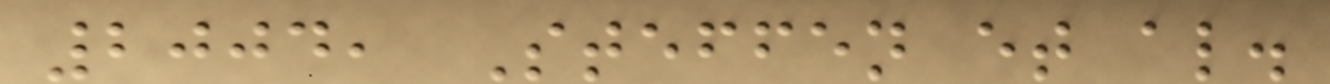2004, Steffen et al.
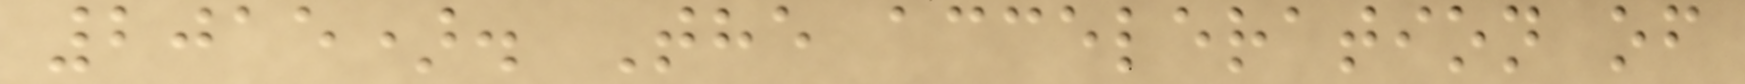2015). The acceleration of
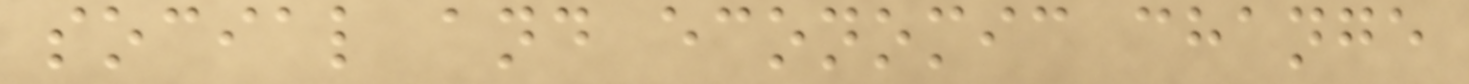social and economic change
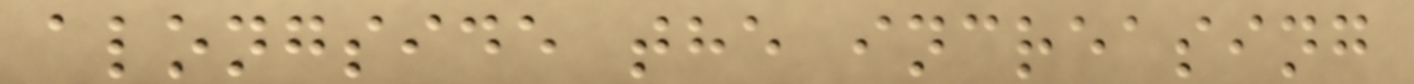alongside the increasing
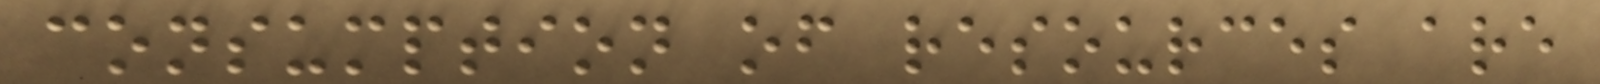consumption of resources are
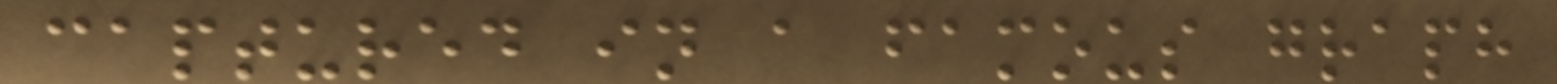captured in a famous graph
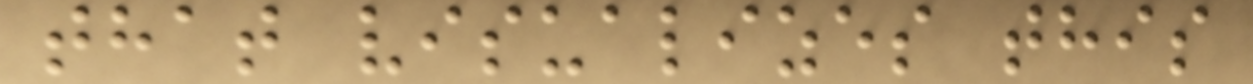that visualizes this
